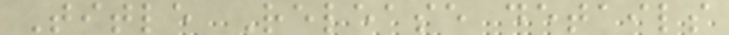Title Release details
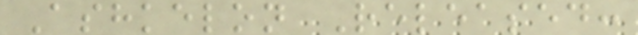Ashkelon Released:
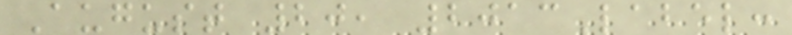August 20, 2013Label:
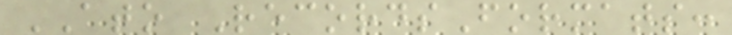ATO RecordsFormats:
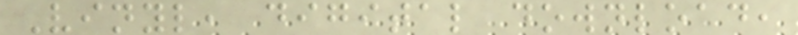Vinyl, digital download,
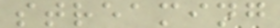streaming
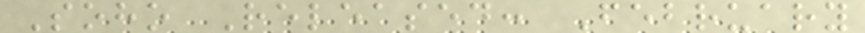Soho Released: February
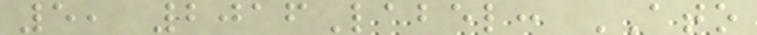5, 2016Label: ATO
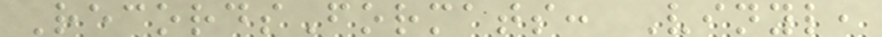RecordsFormats: Vinyl,
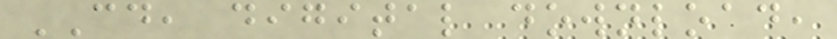CD, digital download,
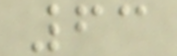63
